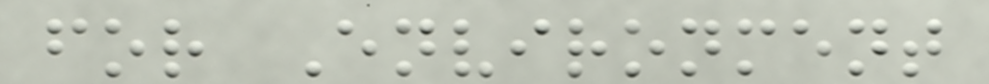for Environment
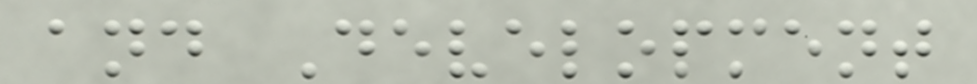and Development
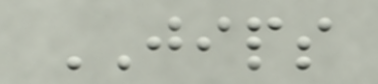JIPS
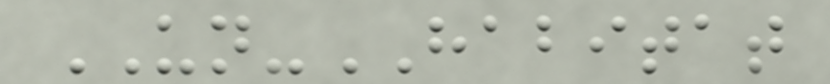UN-HABITAT
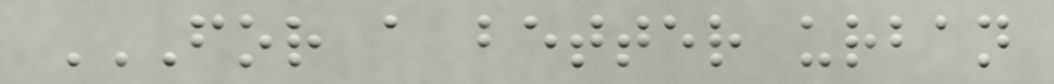FOR A BETTER URBAN
